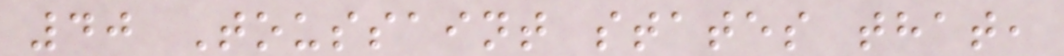40 Toussaint states that,
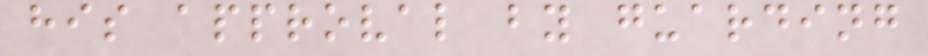his approval by guarding
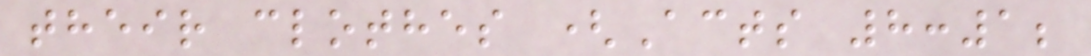their clothes (Acts 8:1;
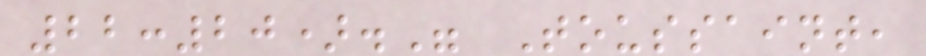22:20)." Toussaint,
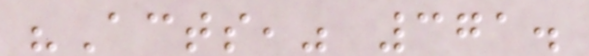"Acts," 371.
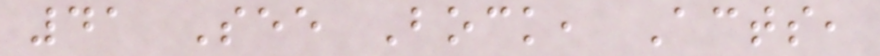41 See Bock, Acts,
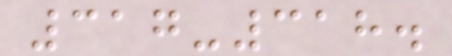317-318.
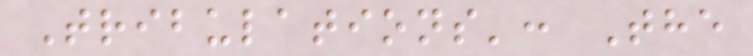Tribulations': The
